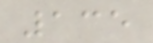135
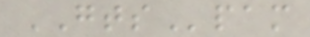GTSpam
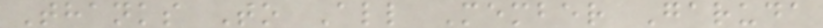Thanks To All Member Garuda
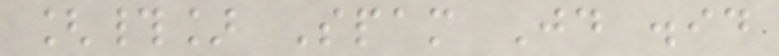[#] Spam Jd .id
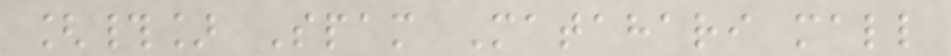[#] Spam Matahari mall
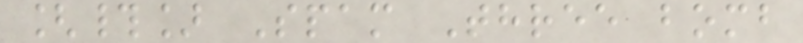[#] Spam Three bomb
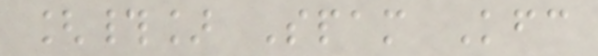[#] Spam Kfc
